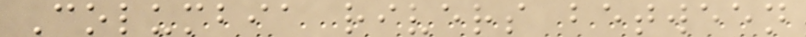Columbia rivers between
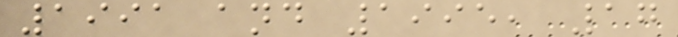1991 and 1995, 17
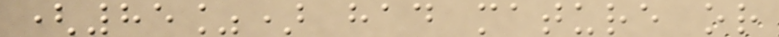(85%) had mature or
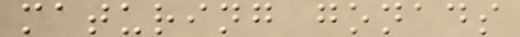maturing gonads
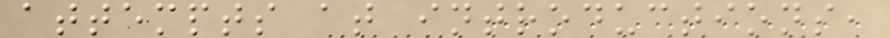attempts at introductions,
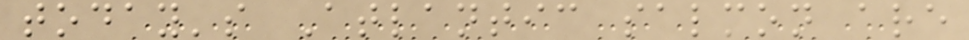today's Atlantic salmon are
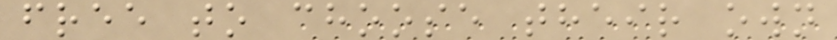free to choose their own
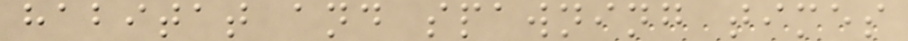habitat and spawning times
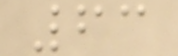63
